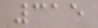315
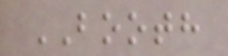BOOTH
